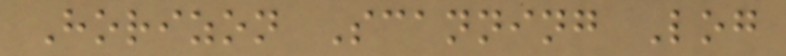Horizon Scanning Log
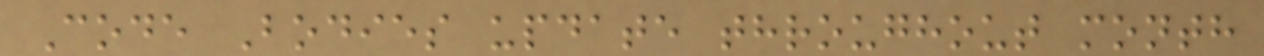Code Bodies update throughout month
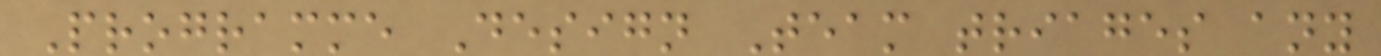Programme Design Team triages any
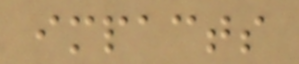impacts
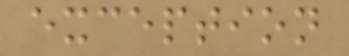exception
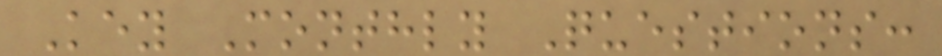Key Monthly Questions:
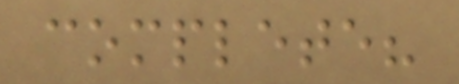complete?
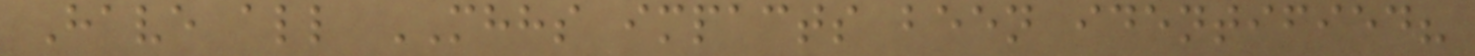Have all MHHS impacts been identified?
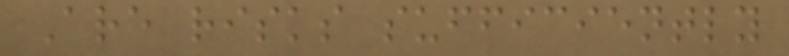Are risks sufficiently
